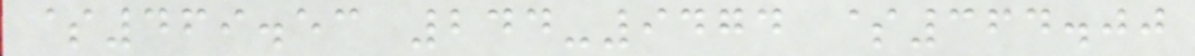$469.53 244-9474 $364.00
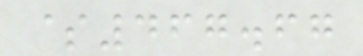$467.67
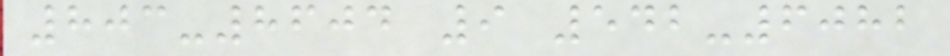803-8604 9 542-6082
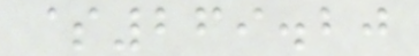$269.20
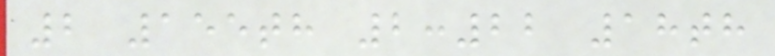2 155th 2:22 18th
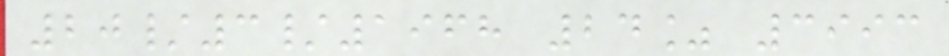20/3/1968 24% 3993
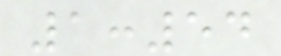1:54
